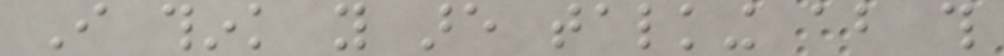I think you are talking about this
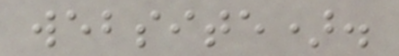website).
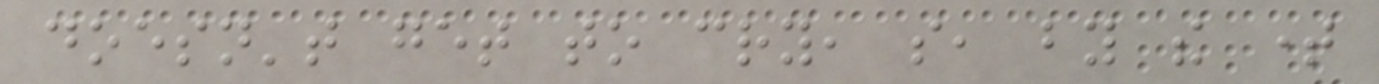doesn't get to cry, so, by the time
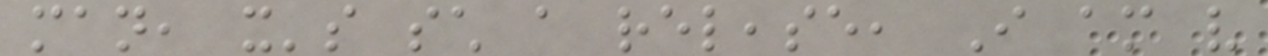man, it's such a release, I am very
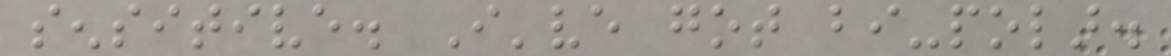sensitive. I've got bi-polar.
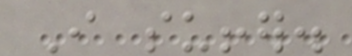I suffer.
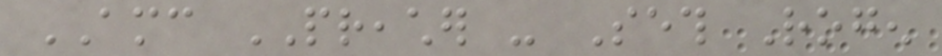AMC PREACHER - Seth Rogen
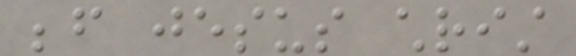before jesus christ
